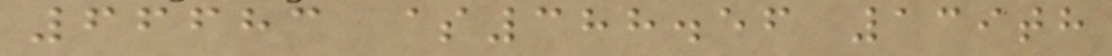66683 $388.56 139th
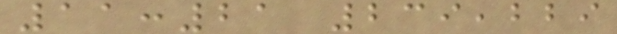11:21 239,229
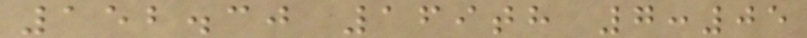152.30 169th 7:05
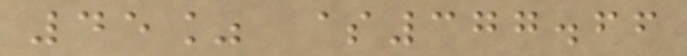45% $377.66
